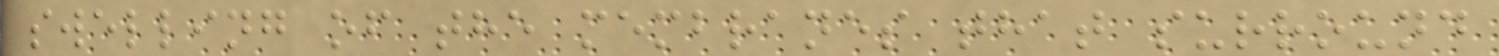swelling of the membranes that surround
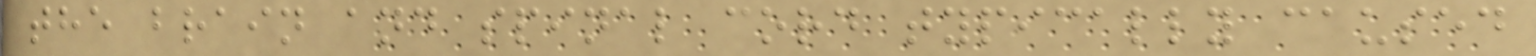the brain and spinal cord typically caused
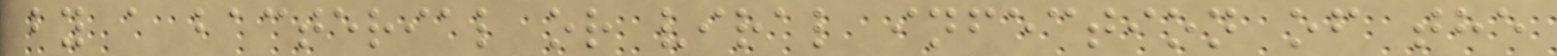by a bacterial or viral infection of the
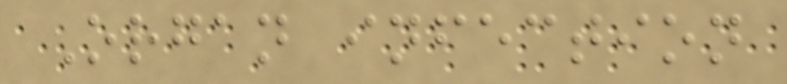Organ infection
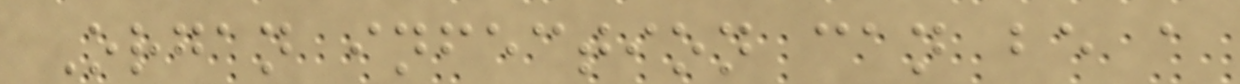Organ infection can be a
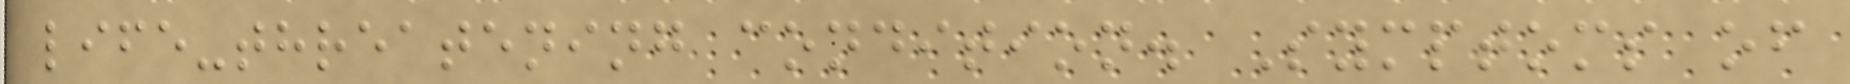life-threatening condition. Symptoms of
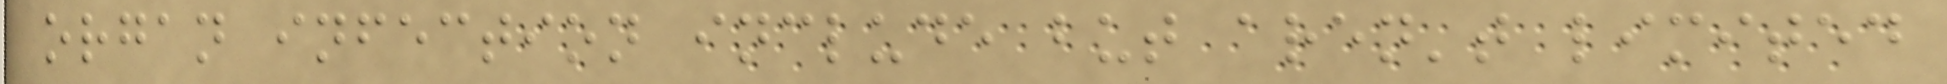organ infection include but aren't limited
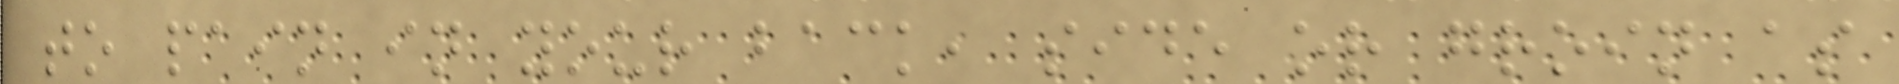to pain in your back, side or groin as
